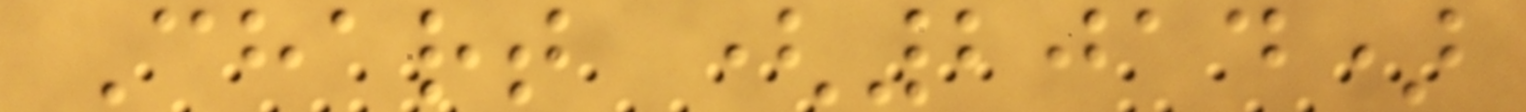Chart (2014)
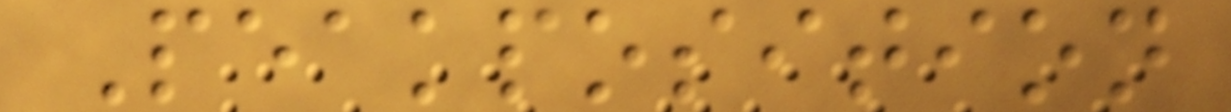Peakposition
